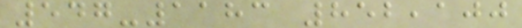547-1183 852,100
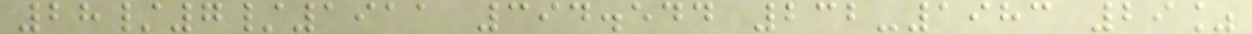28/7/1911 394.544 232-1983 29%
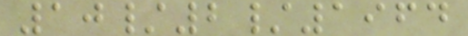10/2/1964
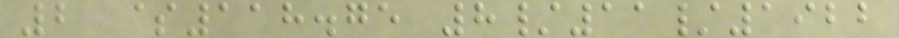2 $118.75 8/11/1922
